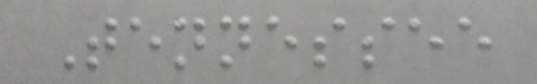Tennessee
